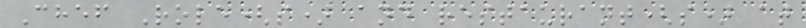Chef Role(s) and restaurant(s) at
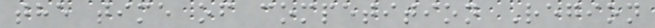the time of competition Region
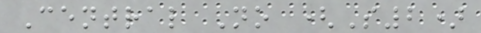Central No (S2)
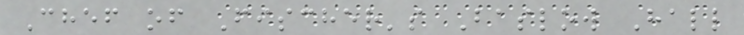Chef of Fischer's Baslow Hall
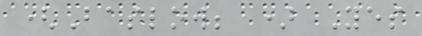(Baslow; ) Yes
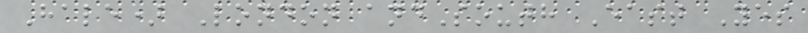Hale) London andSouth East Yes
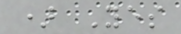) Yes
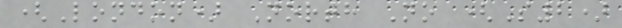(London) North No (S2)
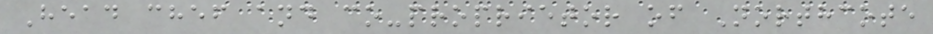Head chef and co-proprietor of Northcote
